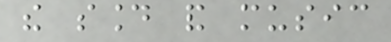the sound and music
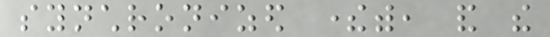synchronized therewith, and the
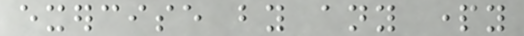exercise by any party
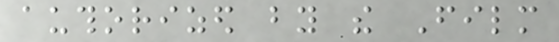authorized by the Film
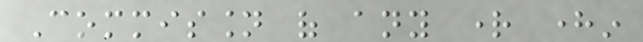Commission of any right herein
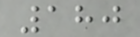180
